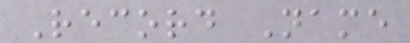Record Name
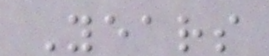Years
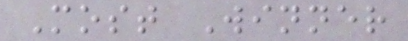Most Winner
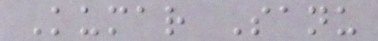Kumar Sanu
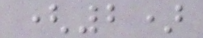(2)
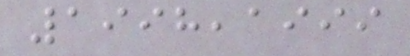1998,1999
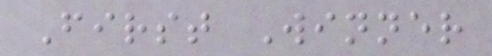First Winner
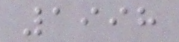1998
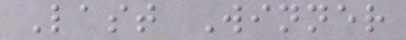Last Winner
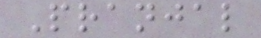Pranjal
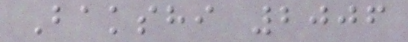Bakshi 2006
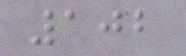102
